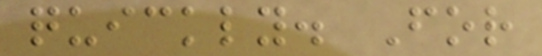quickly. For
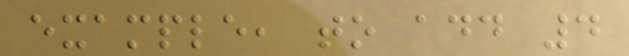example, to add 4
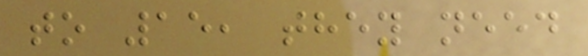to 15, they need
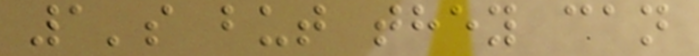1's but they can
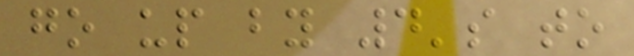go up by 4's to
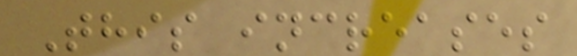This increases
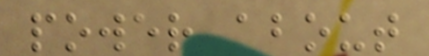power about
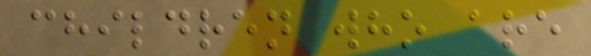children who are
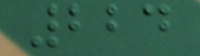224
